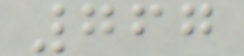767
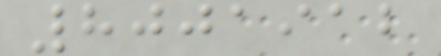8001912
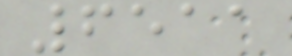6511
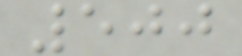500
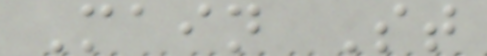Main St
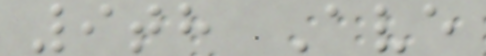9th Ave
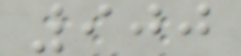900
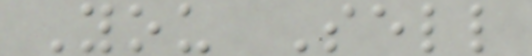You Sell
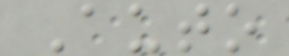Auto
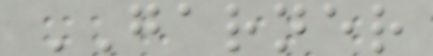GARNER
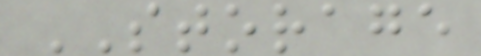STORAGE
